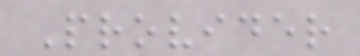Provider
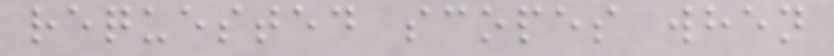requested scopes when
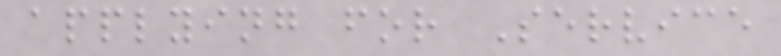applying for Service
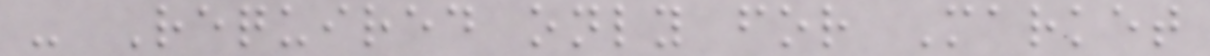- Required only for Market
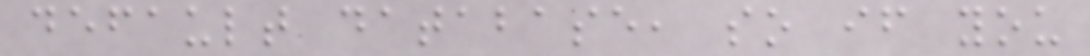default database, so if you
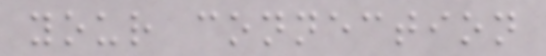your connection
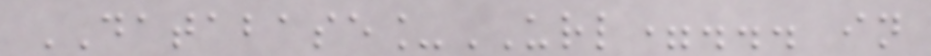DATABASE_URL=... in
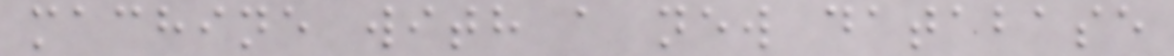machine with a new database
